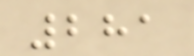281
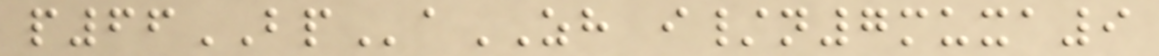p66BPaZH i/n7muxa9
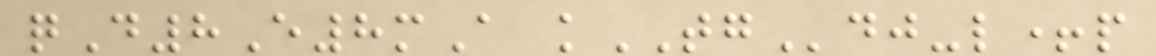qD8E8mA kTGdj-l+p
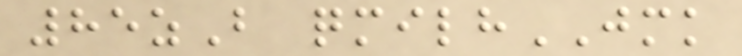85zB qmilhJMK
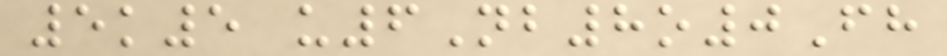5k5 u6Nb8o0Fh
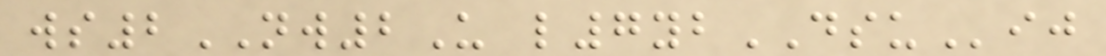ws2NW2U l7ybDSUij
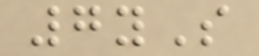7yS
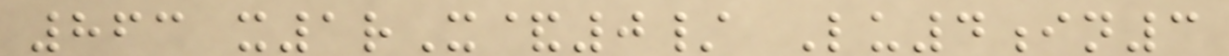863 x1rX&0/ Lu4in3
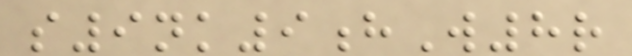s9nk9hW8r
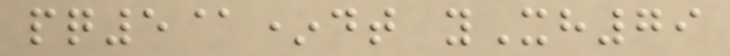pq5@*dt yXh79
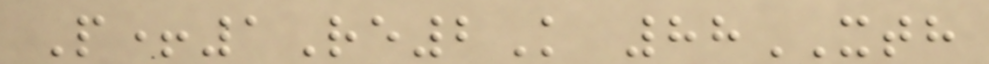P+1Re2K 88XTH
